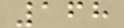168
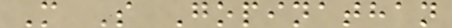M S Gopinathan
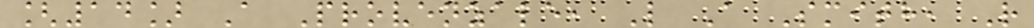[14] A Provenzale, L A Smith, R
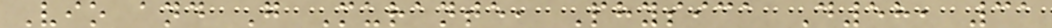Vio and G Murante, Physica D58, 31
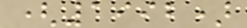(1992)
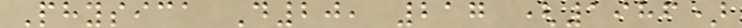Physica D20, 217 (1986)
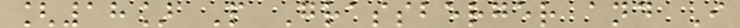[18] P Grassberger and I
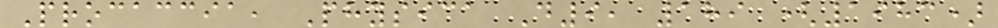Procaccia, Physica D9, 189 (1983)
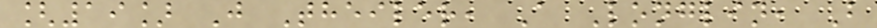[19] J Theiler, A Longlin, B
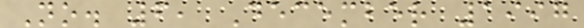No. 6, December 1997
